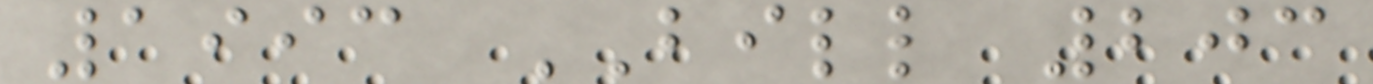1993 BILL 203
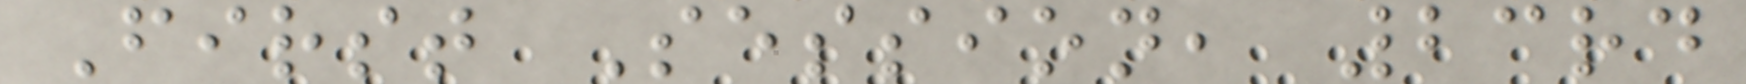First Session, 23rd
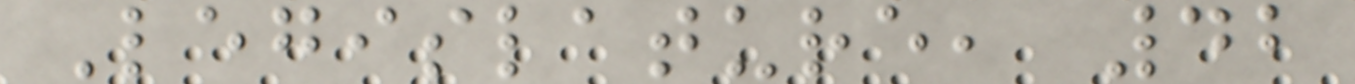Legislature, 42
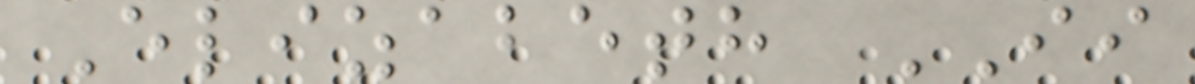Elizabeth II
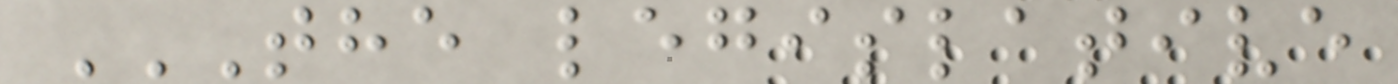THE LEGISLATIVE
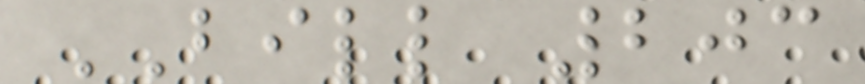BILL 203
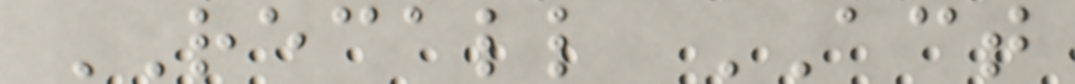RECALL ACT
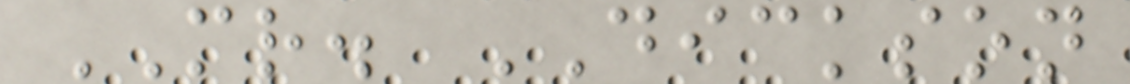MR. DICKSON
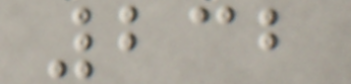232
